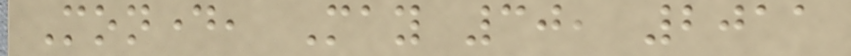Monday, May 30, 2011
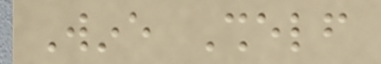Wine Shelf
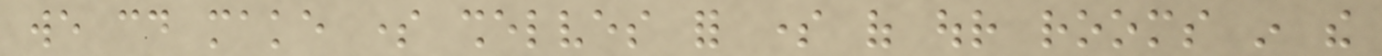we could make some shelves for some of our rooms in the
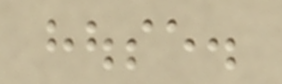house.
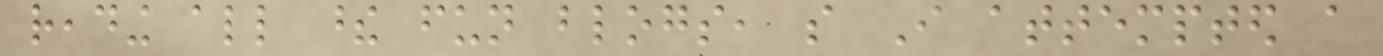reading all these fun blogs, so I attempted a
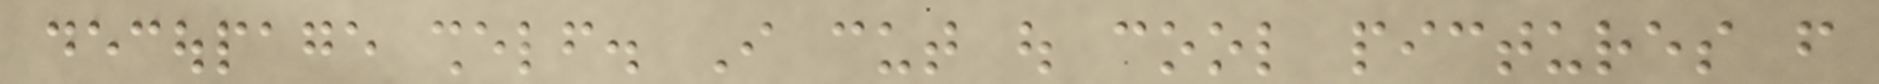decoupage shelf. I cut out cool pictures from
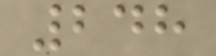248
